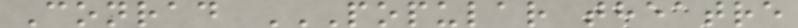Conrad POPULAR THEATRE
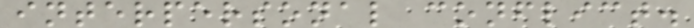interpersonal conflict.
